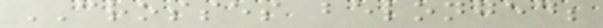CROSSES belonged;
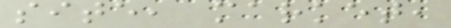site, market,
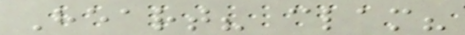Heart? clam?
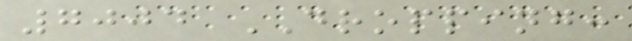7004 DROPPING:
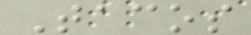Tacos
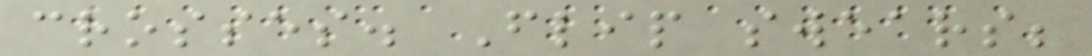crosses. Flip swears;
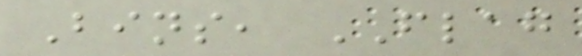Bins, FLAG
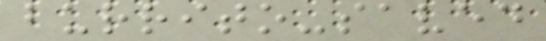burrito-saved
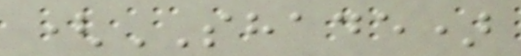(SHADE)
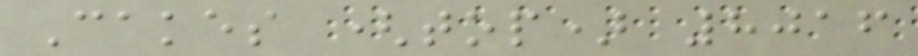Cakes (top) 8016
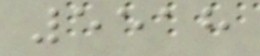5518
